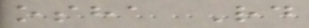osha Rd
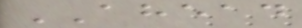AHEAD
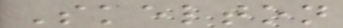Skelton
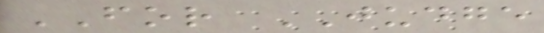FOR JUDGE
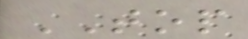TOP
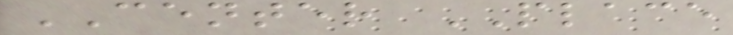CENTER PLACE
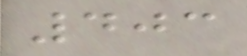403
